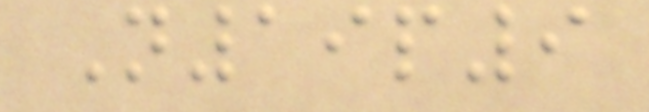N19p9
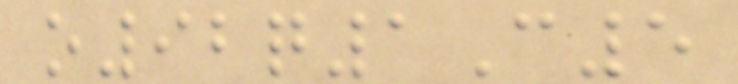o92q1C5
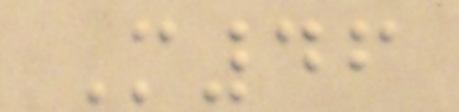M46
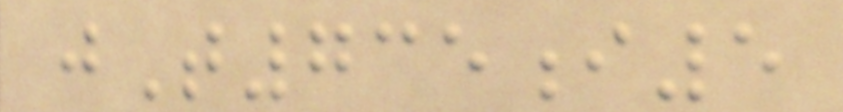jT735i5
